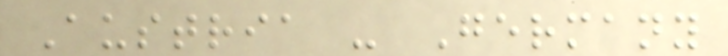Austria - Germany
